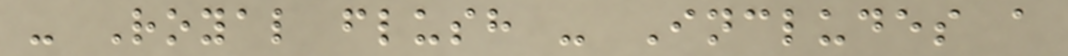- Royal flush - Includes a
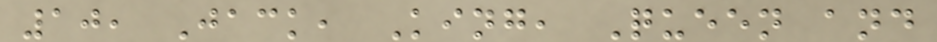10, Jack, King, Queen and
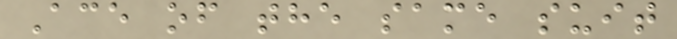Ace of the same suit
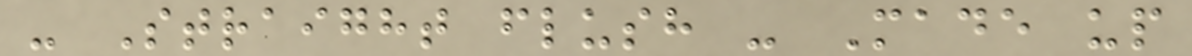- Straight flush - Made up
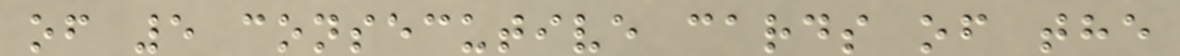of 5 consecutive cards of the
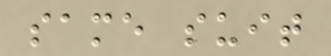same suit
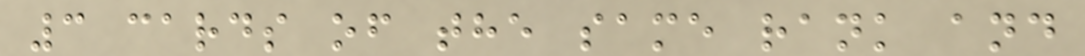3 cards of the same rank and
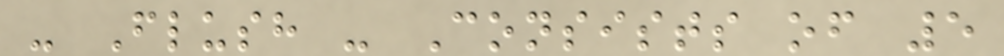- Flush - Consists of 5
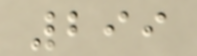299
